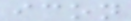icon
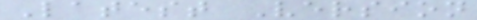Latest Version
